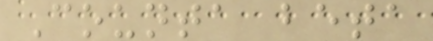Counta beta
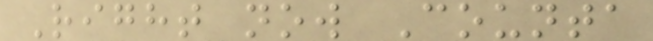Right now Counta
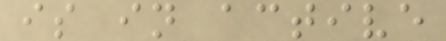is in active
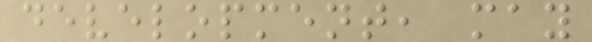development, may
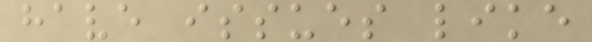have issues like
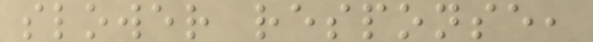slower response,
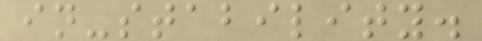in-stability.
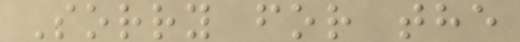Sorry for the
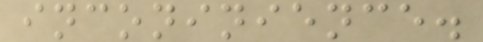inconinience.
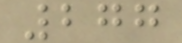277
